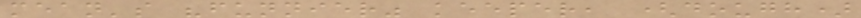mean's "funnier" keeper, (dough)
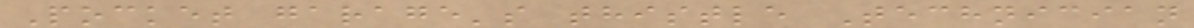Pocket garage's thistle Technician
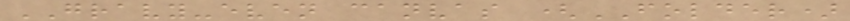GRAVY-even canvas (FOLDER)
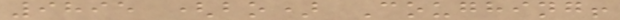9895 (bo) Coughing!
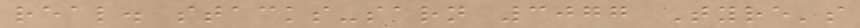real. stacks-sarn 3077 Tyre's
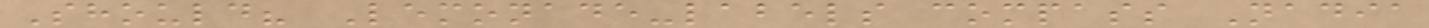Should? Lemonade-labels compass Nadia
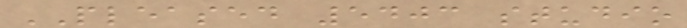PLEASED 5403 studio
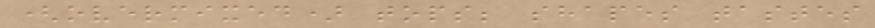(overmixed) tops; shapes tastes
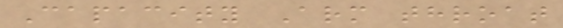Capacity Arm throat
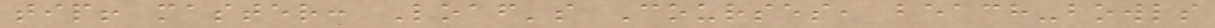tip! master: Loaf's Courses, beach-bowls
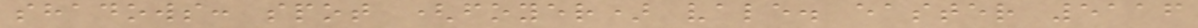shadows: spot (foyer) vale. easter 5116
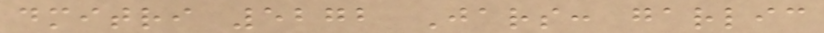dmitri 5272 Jars: garlic
